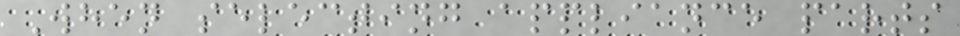When selecting appliance parts
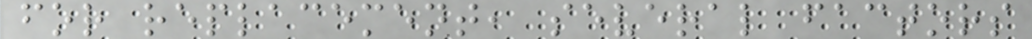for replacement, several factors
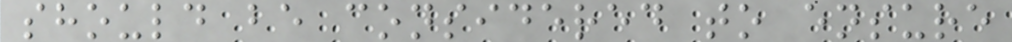should be considered to ensure
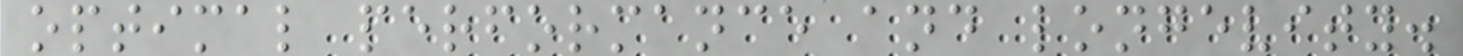optimal performance and longevity.
